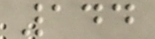144
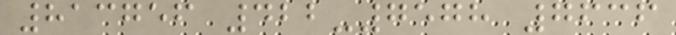813756 422-7578 7636
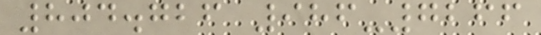804.726 986-7266
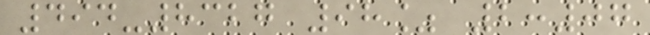494-8327 98% 2:07
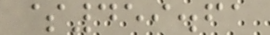$459.61
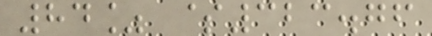84% $323.76
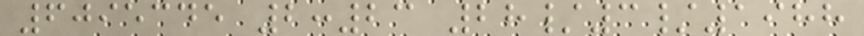6095345 2:23 28/3/1988
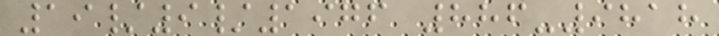19/9/1976 886-9818
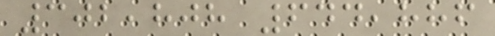302,808 644,886
